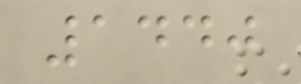1440
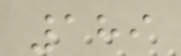189
